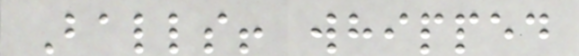Balls! whipped
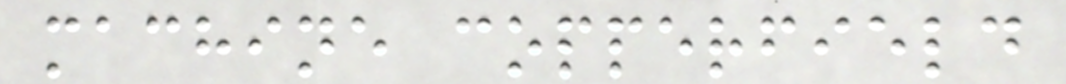machine copperfield
